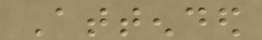Attended
